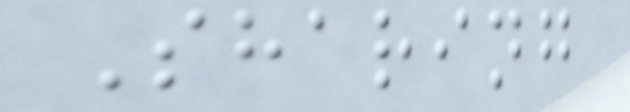Sharing
